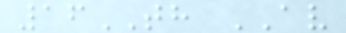16TH AV
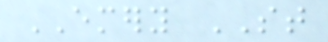EMERY ST
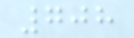708
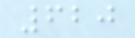620
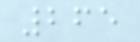265
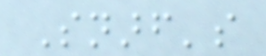Snarf's
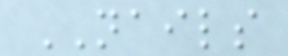NAILS
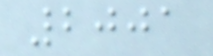2001
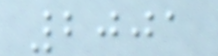2001
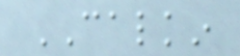CALKIN
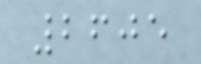2605
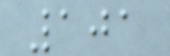101
